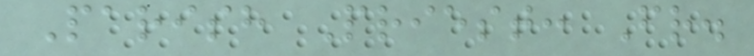Parish Priest: Fr.
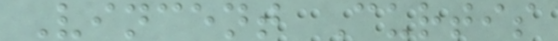Vincent Curtis
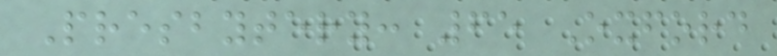Presbytery: 65 Oxford
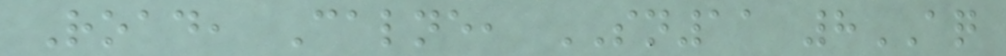Road, Calne, SN11 8AQ
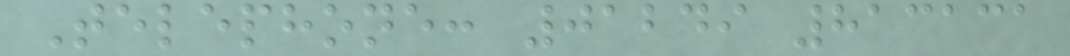Telephone: 01249 813131
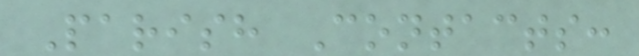Parish Contacts:
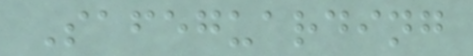Safeguarding
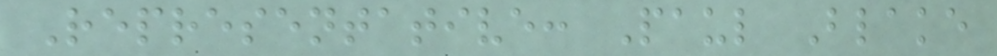Representative: Paul Blake
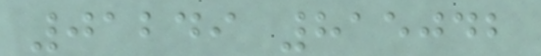01249 815042
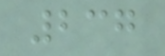237
